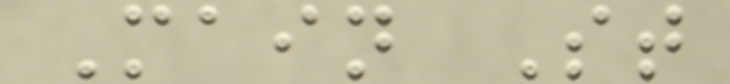Main St
